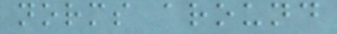norms around
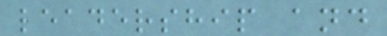leadership and
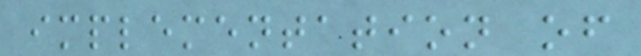implementation of
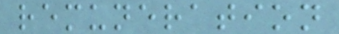remuneration
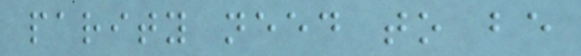parity need to be
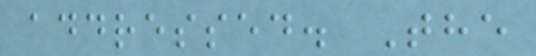addressed. The
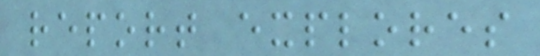report explores
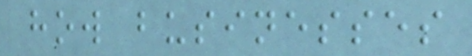how businesses
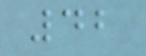42
